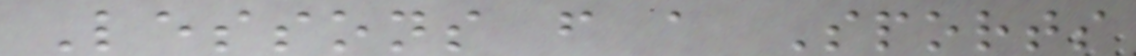Lessons from a Sports
